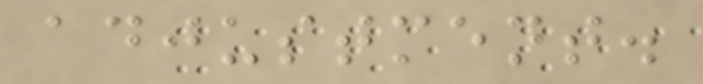adjustment.
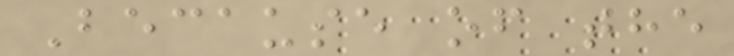Because of the
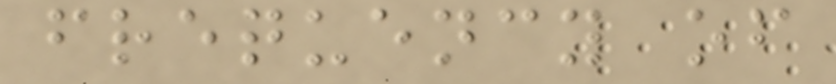frequency of
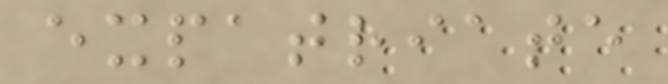expatriate
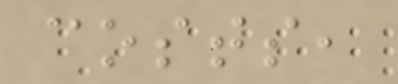costs,
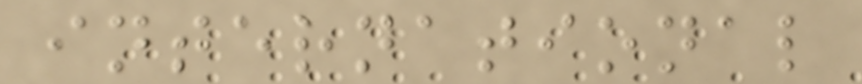international
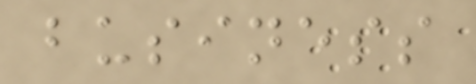business
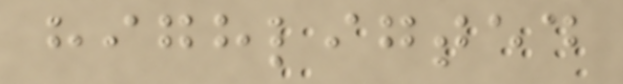highligted
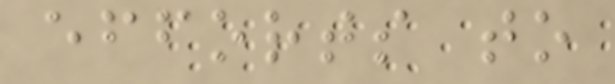efforts to
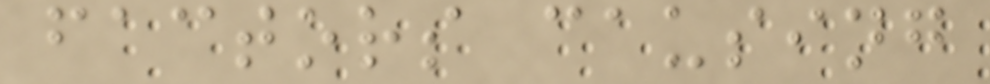factors causing
